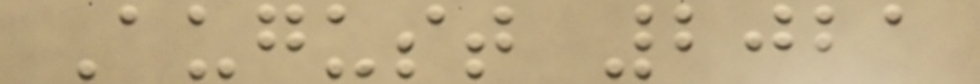August 2021
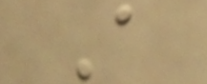A
